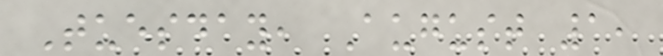Tuesday, August 1,
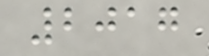2017
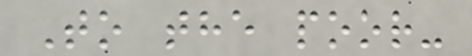To the poor-
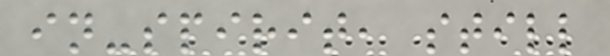in-spirit, still
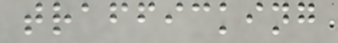trafficking
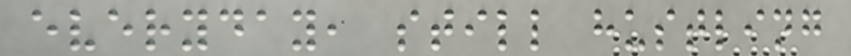everyday, still hustling
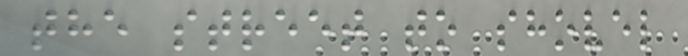the street to shovel
